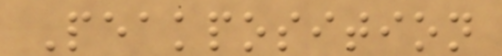Peakposition
